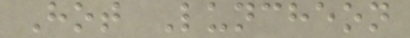Hot Luncheon
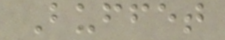Buffet
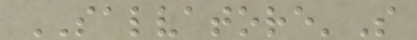SALVATORE'S
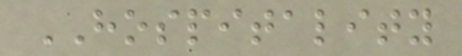HOSPITALITY
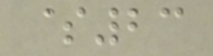$23
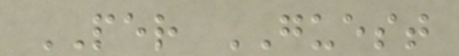PER GUEST
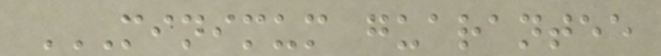MINIMUM GUARANTEE
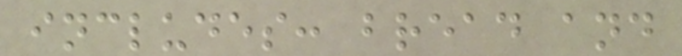includes: bread and
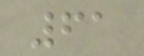61
